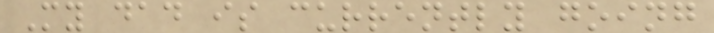My dad is currently going
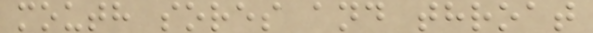mouth sores and throat
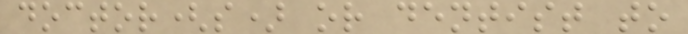doctor(s) or dentist to
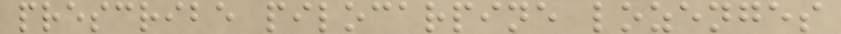prescribe pilocarpine lozenges
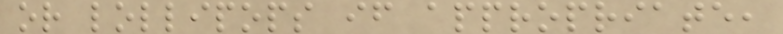or lollipops if appropriate,
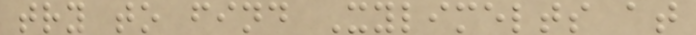try to find Xylimelts at
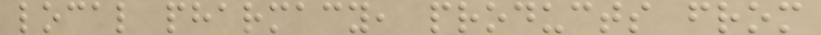local pharmacy, products from
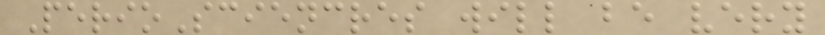PerioSciencres will be very
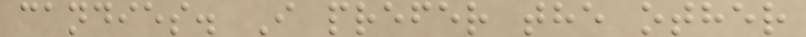candies. I prefer the other
